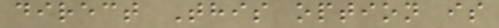direct This option is
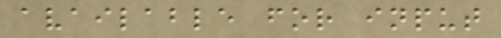available for input
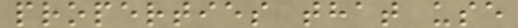properties that use
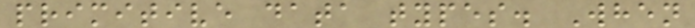primitive data types. When
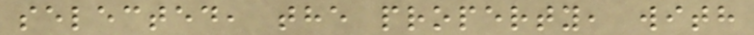selected, the property, with
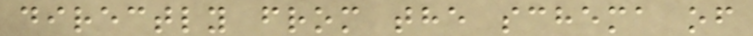directly from the schema of
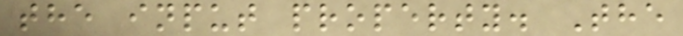the input property. The
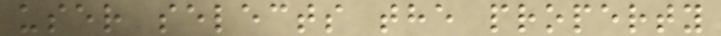user selects the property
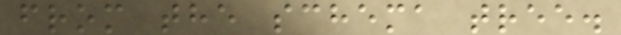from the schema tree.
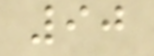90
